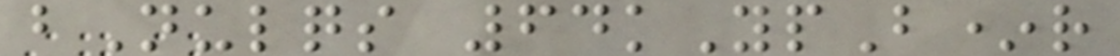bNulqs 64kYpB*r
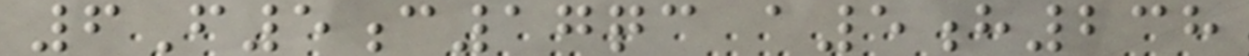6F5c17qc a5h238
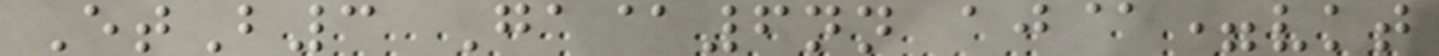EtB3 Ga@6nn aj@=vkt
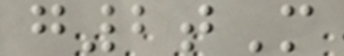g2tM
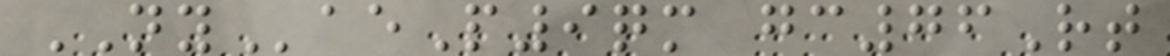NYaeP9qm gc76Rt
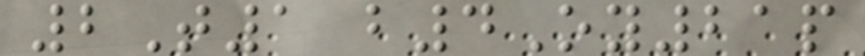2T1 b4Oy21p
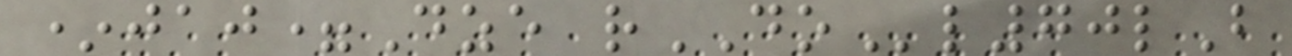*jaj=Dze rDOl70lB
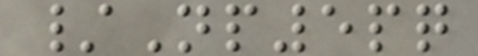/Np5pq
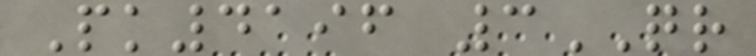Pk4196 3QR
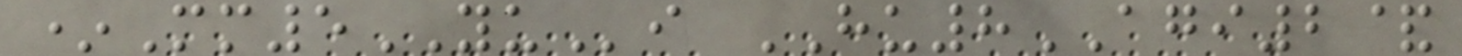*Mm5YUi HU8AGI2&
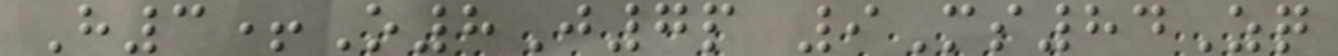H3+O8J7p 9Ms84Zq
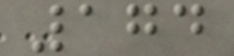174
